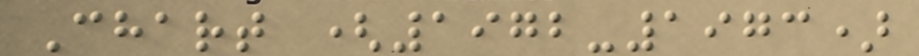Chart (1972-1973)
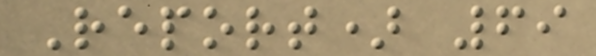Report) 69
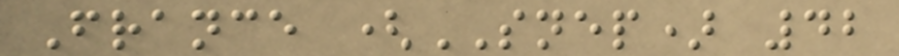France (SNEP) 42
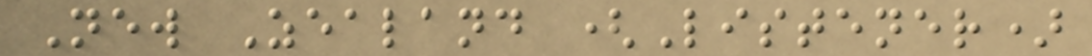New Zealand (Listener)
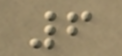6
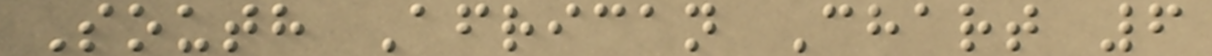South African Chart 6
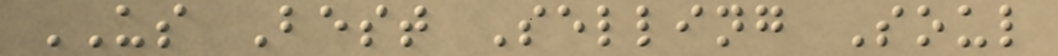US Best Selling Soul
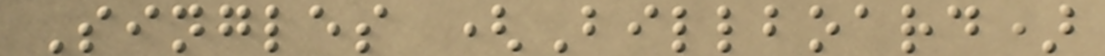Singles (Billboard)
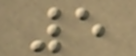5
